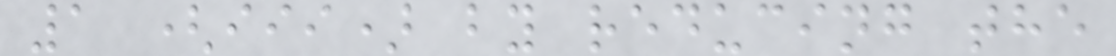1 (iii) by reducing the
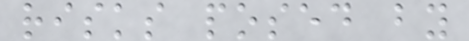risks posed by
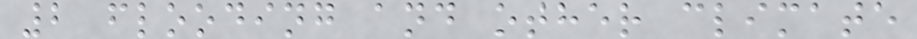2 flooding and other climate
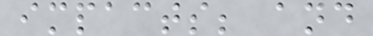impacts; and
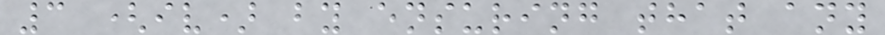3 (iv) by ensuring that any
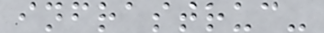infrastruc-
